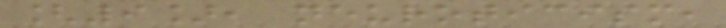[9], neuroticism,
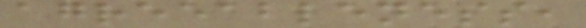agreeableness,
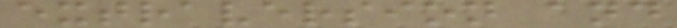extraversion and
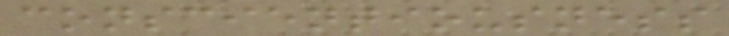conscientiousness
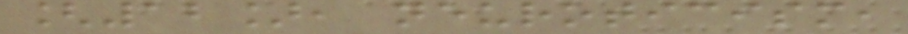[12], neuroticism,
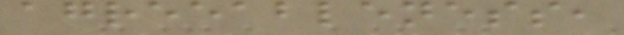agreeableness,
